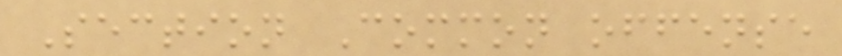Section Common offense
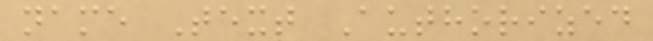name Text Authorized
